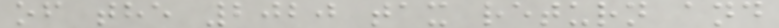of the 2020 tax return and
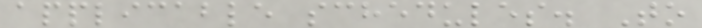applicable schedules. To
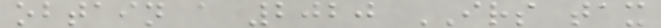obtain a 2020 IRS tax
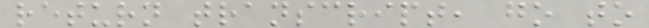return transcript, go to
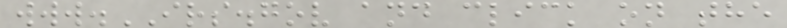www.IRS.gov and click on the
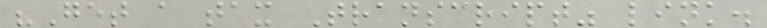"Get a tax Transcript" link.
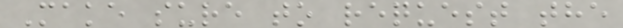Make sure to request the
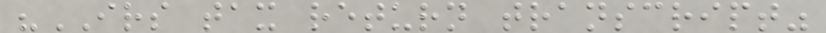"IRS tax return transcript"
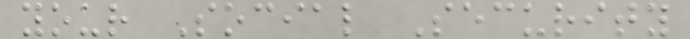your Social Security
